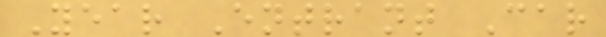Year Entrant Car
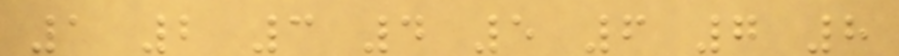1 2 3 4 5 6 7 8
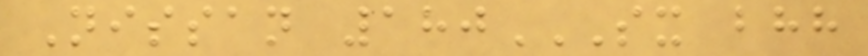Nissan 180SX BHH
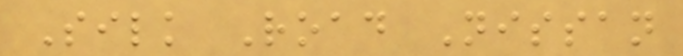Silk Road Nissan
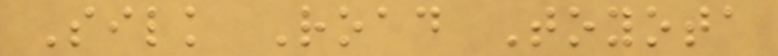Silk Road Toyota
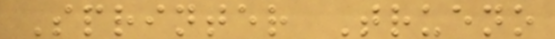Sprinter Trueno
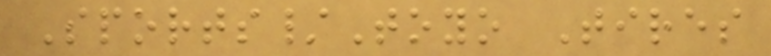Sports/Toyo Tires
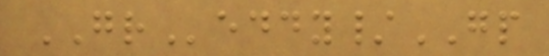GReddy/GP
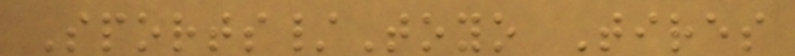Sports/Toyo Tires
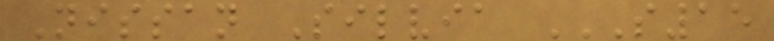Nissan Silvia S15
